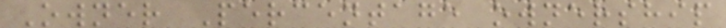Owner Percentage ownership
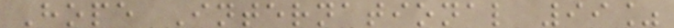Hope International 99%
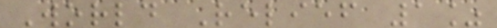World Relief 1%
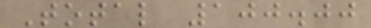Total 100.00
